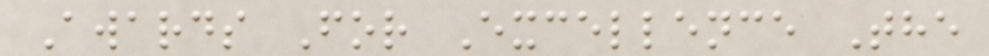Awards For Excellence The
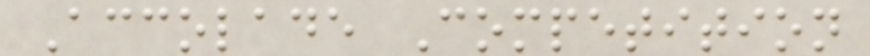Accolade Competition
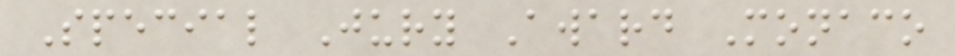Special Jury Award Monaco
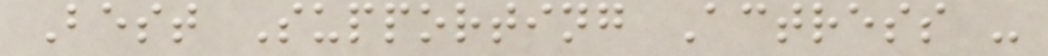Best Supporting Actress -
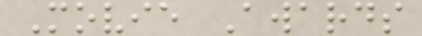Movie Awards
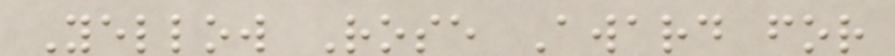Yellow Rose Award for
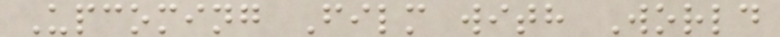Upcoming Film with World
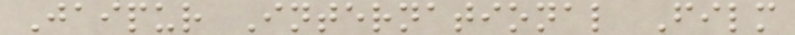Jaipur International Film
